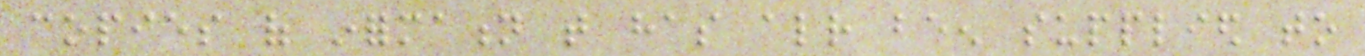copies of information that has already been supplied to
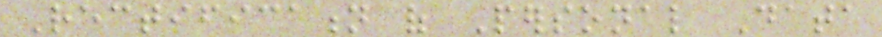Rectification of Personal Data
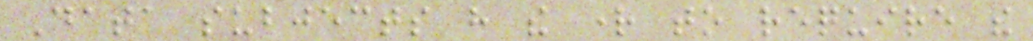Data subjects have the right to require the
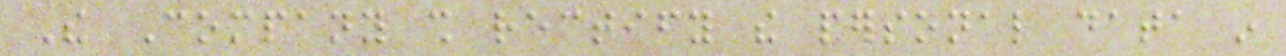The Company shall rectify the personal data in
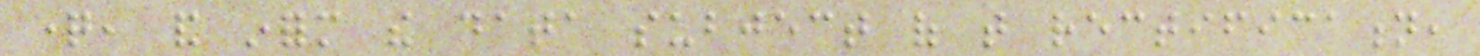question, and inform the data subject of that rectification,
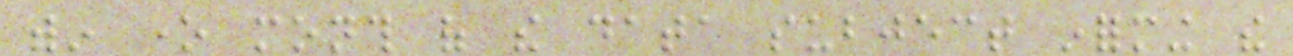within one month of the data subject informing the
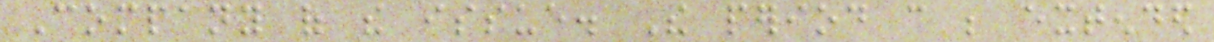Company of the issue. The period can be extended
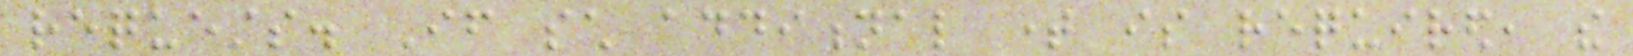requests. If such additional time is required, the
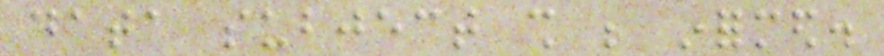data subject shall be informed.
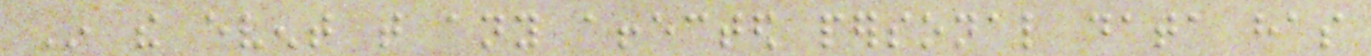In the event that any affected personal data has
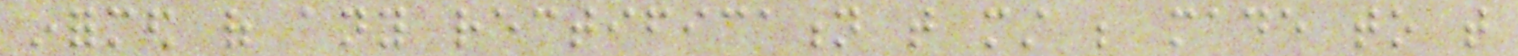informed of any rectification that must be made to that
